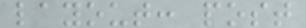layout: post
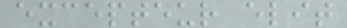excepteur elit
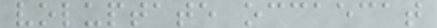voluptate occaecat
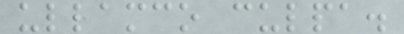ullamco culpa.
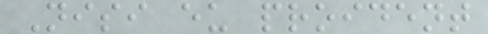Nisi eu proident
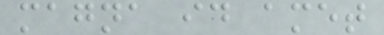magna id amet
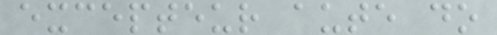excepteur aute do
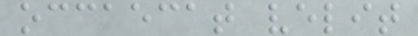occaecat velit
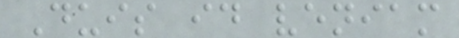Duis id veniam
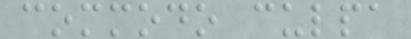commodo culpa
